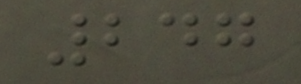247
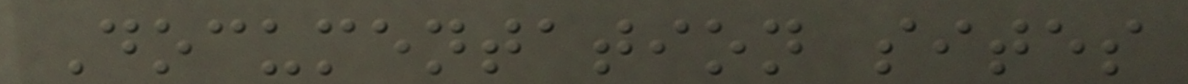Documentation sites
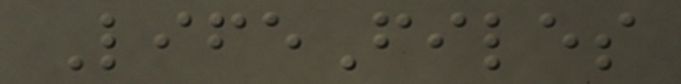LifeFiles
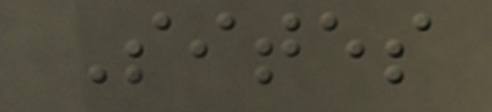Sites
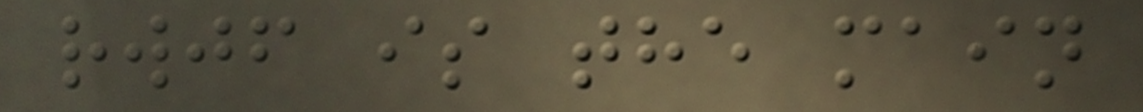rwjf is the main
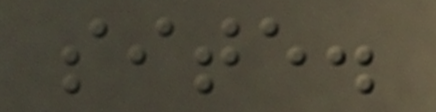site.
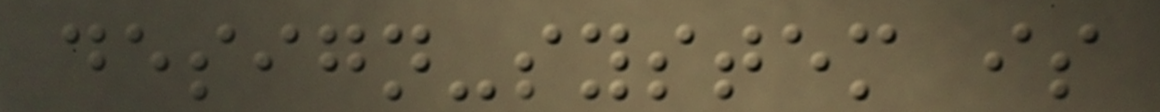design-system is
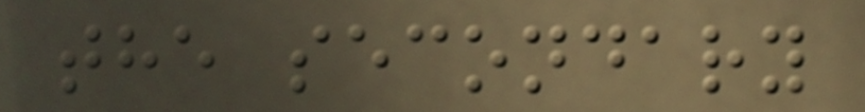the secondary
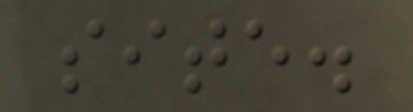site.
